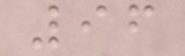96
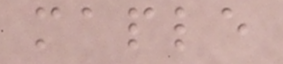maple
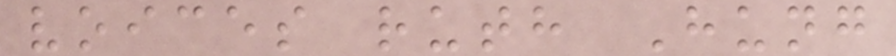voices ruth Hung
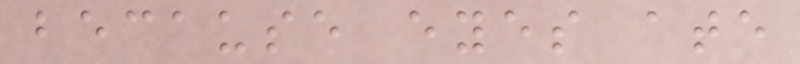because eyes ate
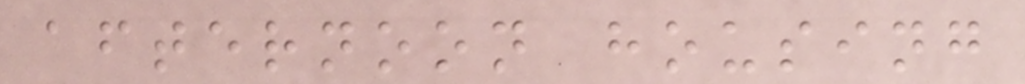afternoon housing
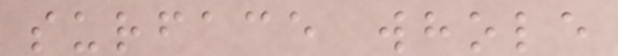surface whole
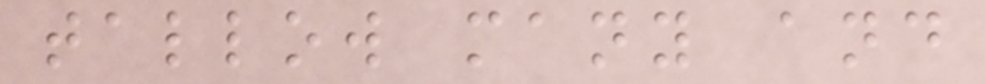tallow many and
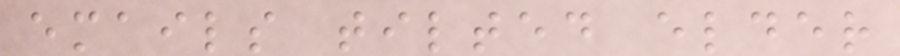emails tilted elder
